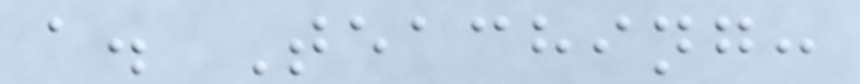a. Teaching:
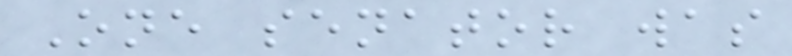One senator was
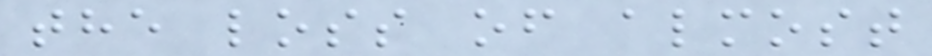the loss of almost
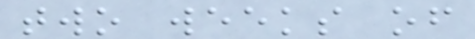two weeks of
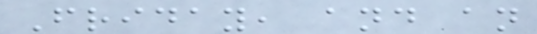Friday, and an
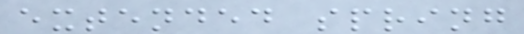extended spring
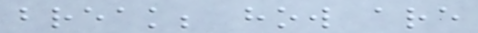break; how are
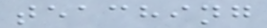teaching
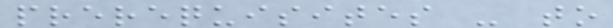prerequisites - to
